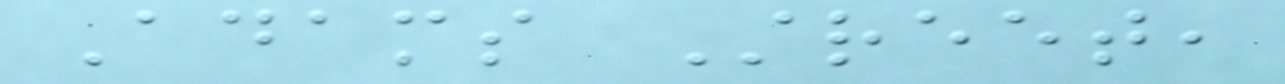Adams Street,
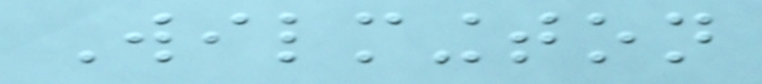Wilmington
